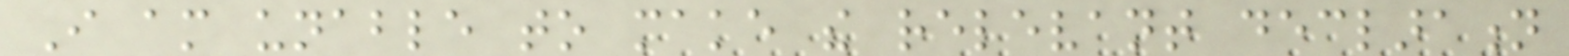I am unable to make the relevant declaration
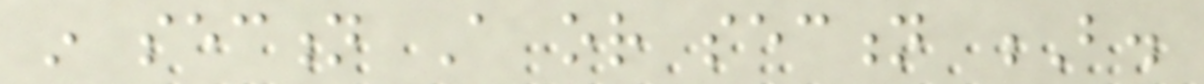in section A or section B.
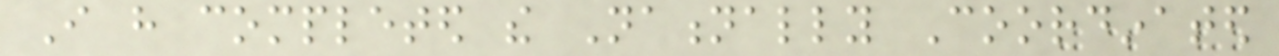I have completed the Nationally Coordinated
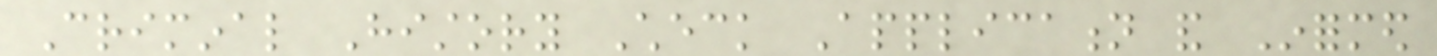Criminal History Check Application and Informed
